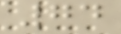74
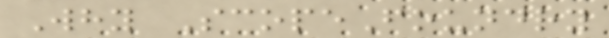Why ScopeFoundry
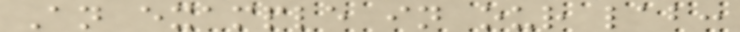An example in our lab:
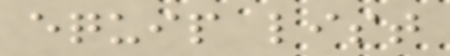equip list
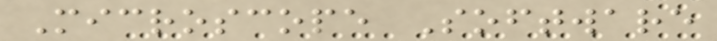Microscope Software
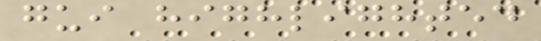gui highlighted
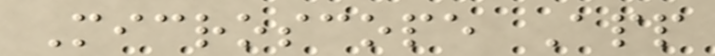Microscope App
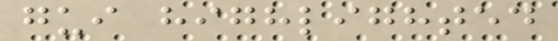gui highlighted
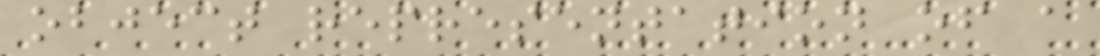object representation of a
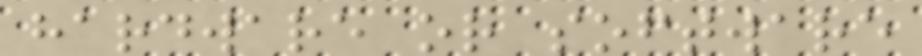hardware or software
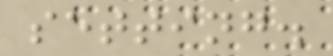setting.
